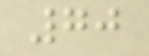70
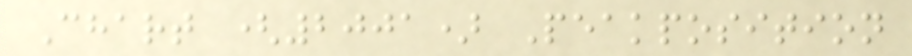Chart (2001) Peakposition
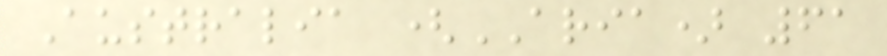Australia (ARIA) 61
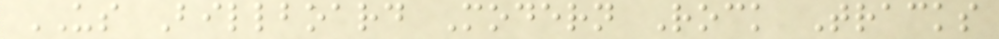US Billboard Modern Rock Tracks
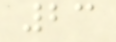23
